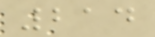214
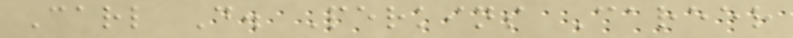Carl D. Perkins Career
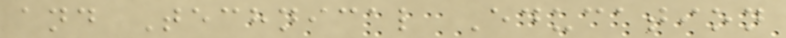and Technical Education
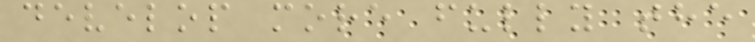develop more fully the
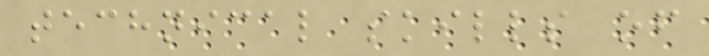technical skills of
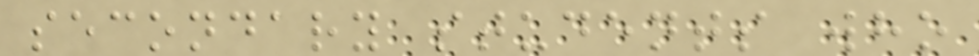secondary students who
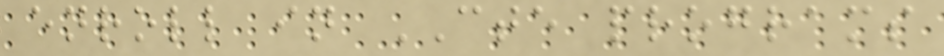enroll in CTE programs
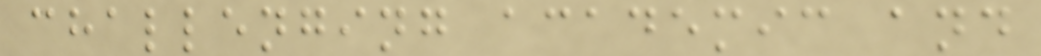challenging academic and
